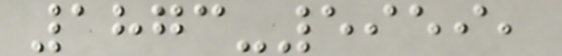1873-5959,
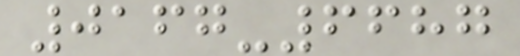0167-6687
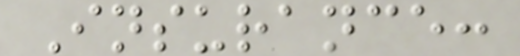Insurance:
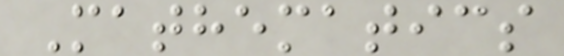Mathematics
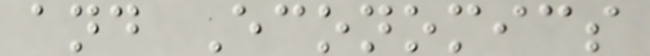and Economics
